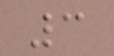3
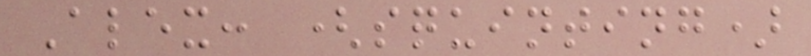Alex: (squinting)
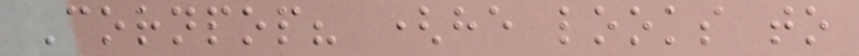Cornpop? (he looks to
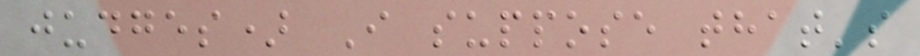judges) I suppose that's
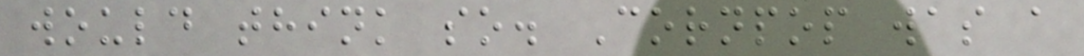would think so. Cornpop was a
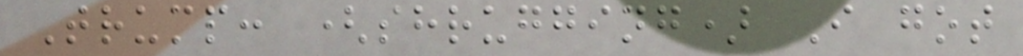Trump: (shrugging) I got
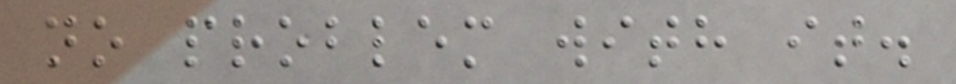no problem with it.
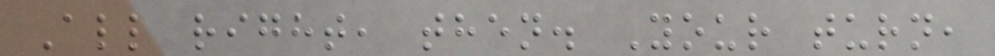All right, then. Your turn,
